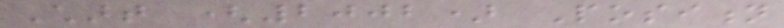Chart (2002) Position
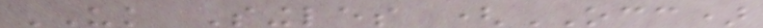UK Singles (OCC)
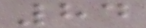84
